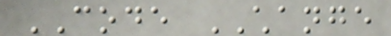CODE CHANGE
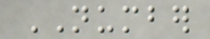NUMBER
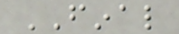FINAL
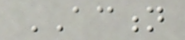ACTION
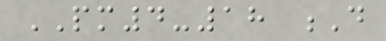PM4-18 D
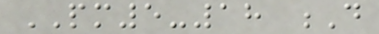PM5-18 D
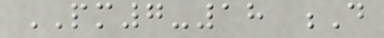PM7-18 D
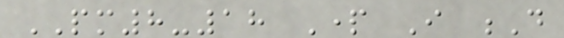PM8-18 Part I D
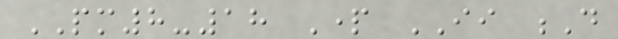PM8-18 Part II D
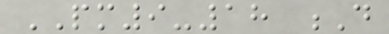PM9-18 D
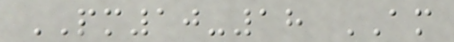PM10-18 AM
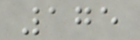175
